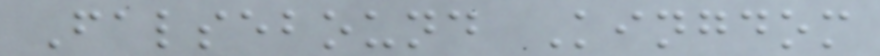Falsebound Kingdom
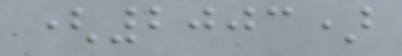(2003)
